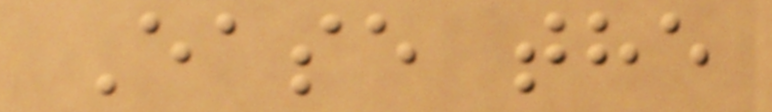Ease the
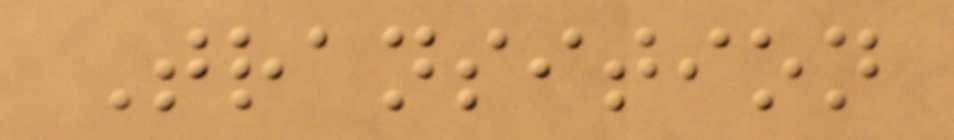Transition
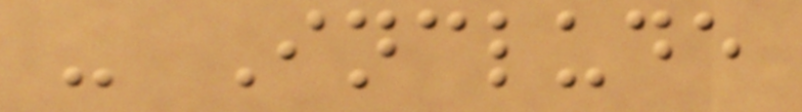- Include
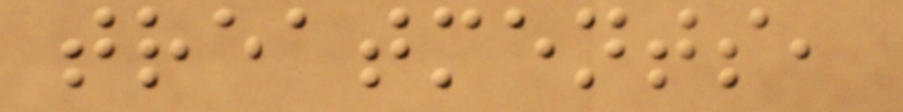treatments,
